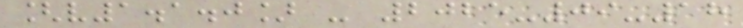[v1.1.0] - 2025-09-18
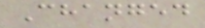Changed
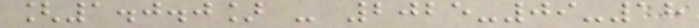[1.0.0] - 2025-09-18
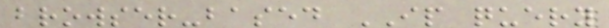browser-based IP query
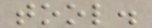tool.
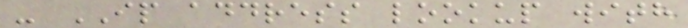- IP address lookup with
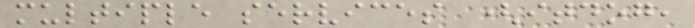multiple services (itdog,
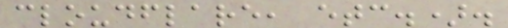cloudflare, etc.).
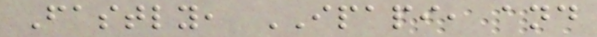Fastly, IPAPI, and
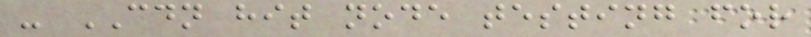- CDN hit node testing for
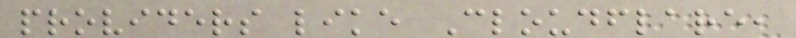providers like Cloudflare,
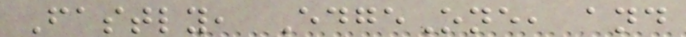Fastly, EdgeOne, and
